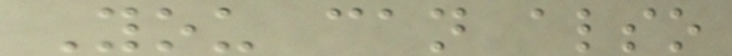You can also
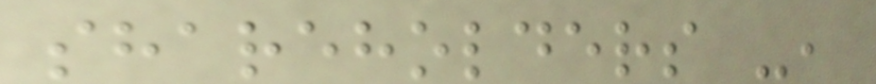shareholders -,
